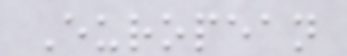European
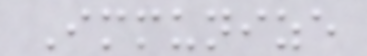Immunize
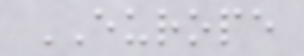EUROPE
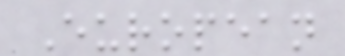European
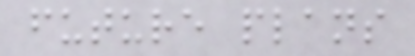future plans
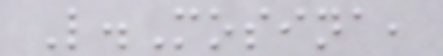L.Mosina,
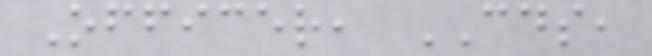Officer, CDS,
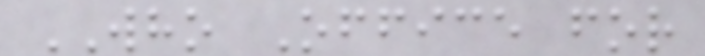WHO Office for
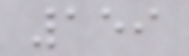159
